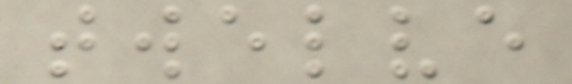twelve
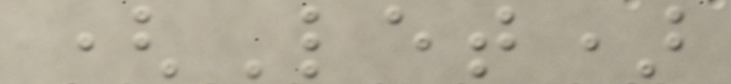(Let)
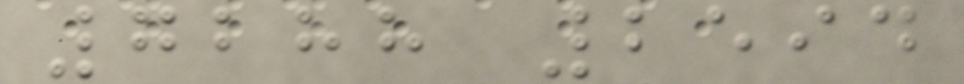7288 2594
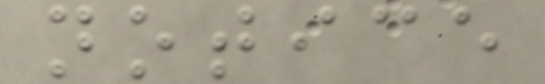notice
